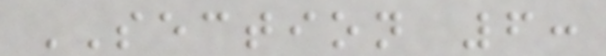SECTION 6:
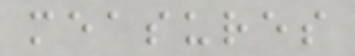measures
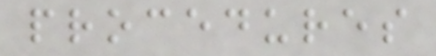procedures
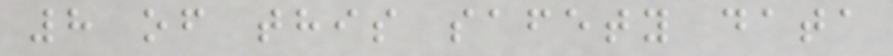8 of this safety data
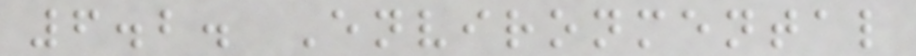6.2. Environmental
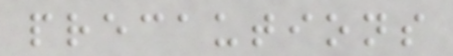precautions
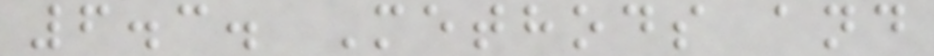6.3. Methods and
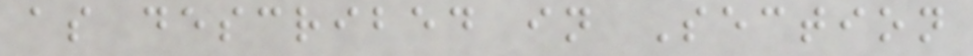as described in Section
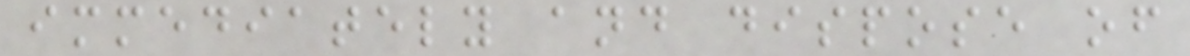immediately and dispose of
